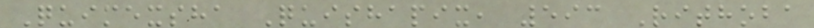Quimexsha Quishapix, 593 Rithoba
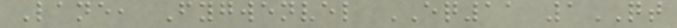Lane, Fygwenvel EQ11 1QT
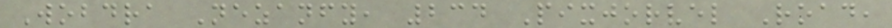Wobdra Nezanfy, 234 Pixjorvel Road,
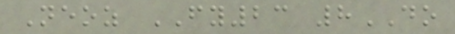Neoz FY23 8DO
